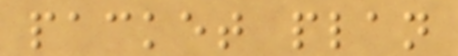packet plan
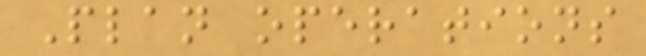Plan operations
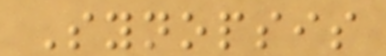Synopsis
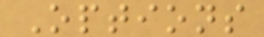Options
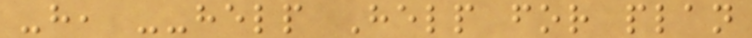-h, --help Help for plan
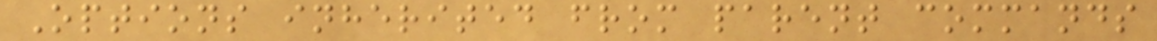Options inherited from parent commands
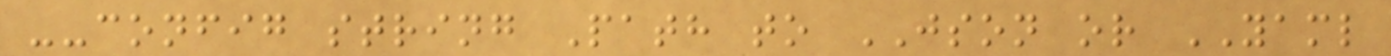--config string Path to JSON or YAML
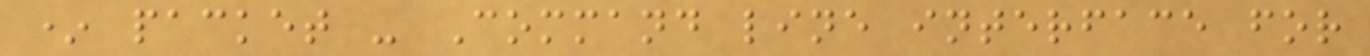* packet - Command line interface for
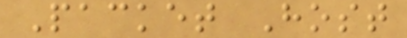Packet Host
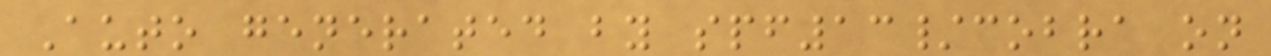Auto generated by spf13/cobra on
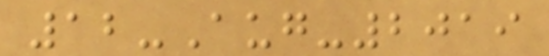12-Aug-2019
